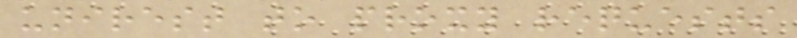unirest to proxy requests
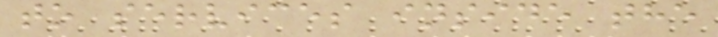to services inside the
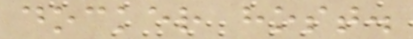docker host.
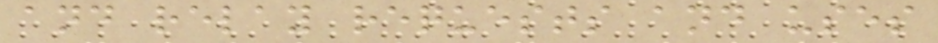and relay requests and uses
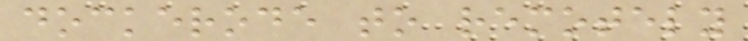dockerode to remotely
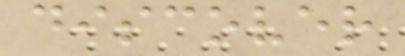discover
